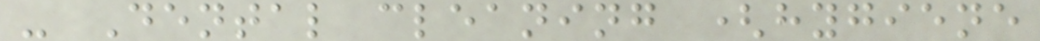- Dental cleaning (hygiene
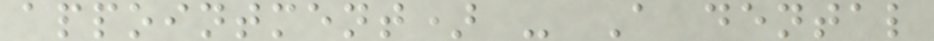appointment) - A dental
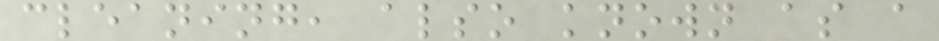cleaning, also known as a
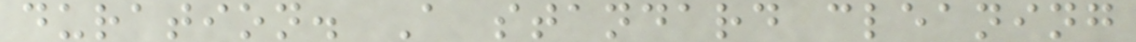duration. A standard cleaning
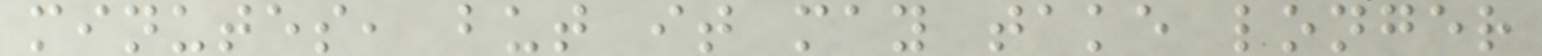minutes, but it may take longer
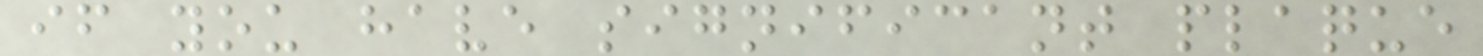if you have significant plaque
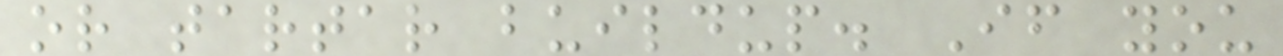or tartar buildup. If you
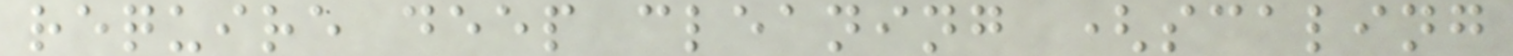require deep cleaning (scaling
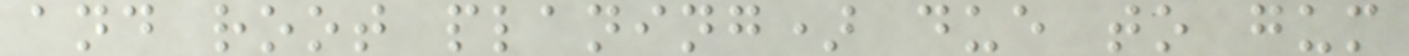and root planing) due to gum
